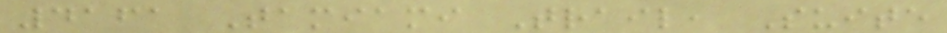4161 Tamiami Trail, Suite
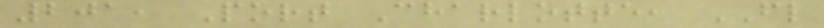201, Port Charlotte, FL
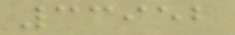33952
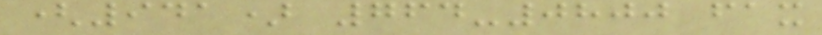(941) 764-0800 fax
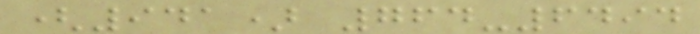(941) 764-6494
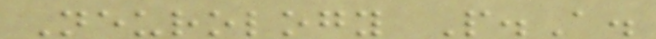Neurology P.A.
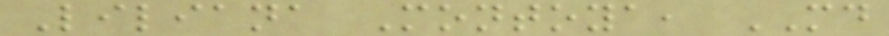Liliana Montoya, MD
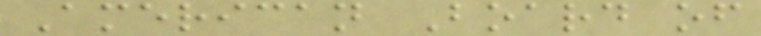American Board of
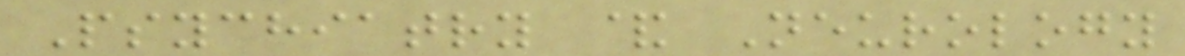Psychiatry & Neurology
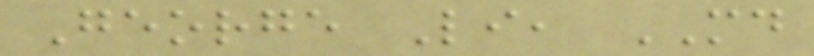George Li, MD
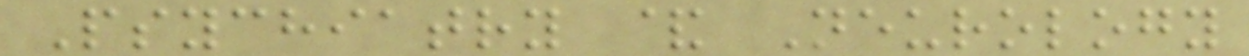Psychiatry & Neurology
